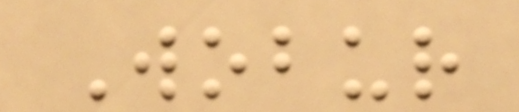Wobur
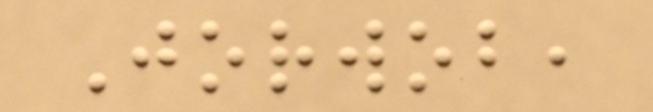Jorwob,
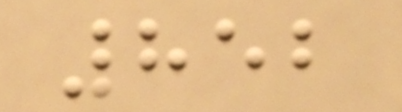852
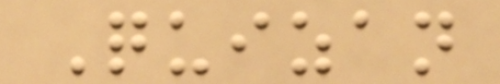Quizan
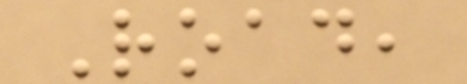Road,
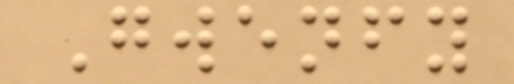Gwenfy
